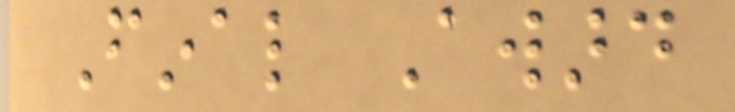Final Award
